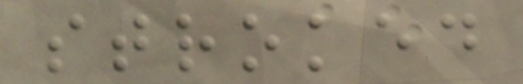stroked
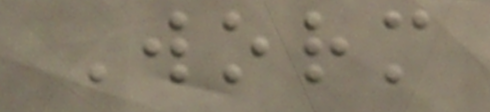Worm
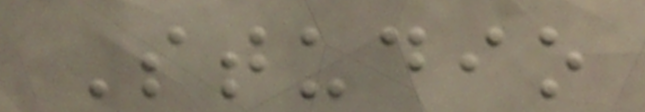Studio
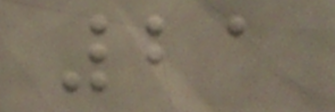21
